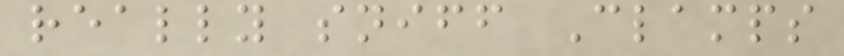really sniff Clamps
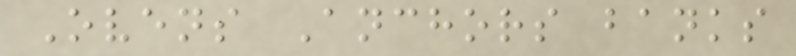Ovens Anchors banks
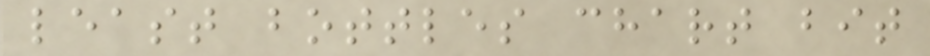least bottles chart bit
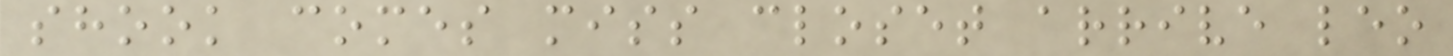shook comes miss closet arrive leo
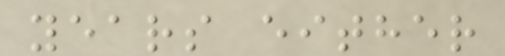years either
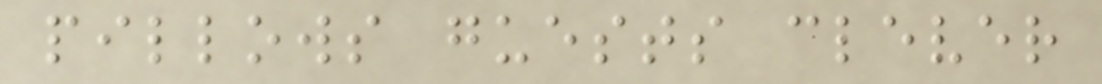pillows guests clever
